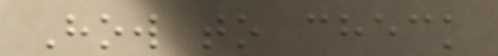How to check
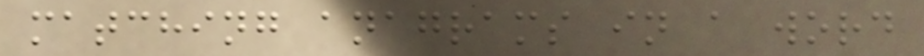matching anagrams in a word
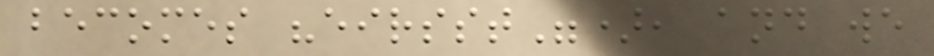becomes "eirsst"), and we
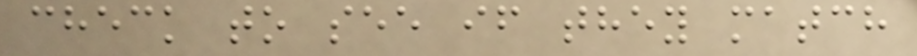check to see if they match
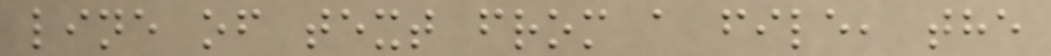line of text from a file, the
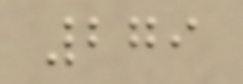279
